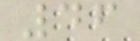46
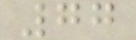77
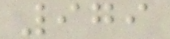979
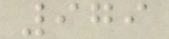979
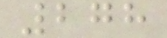278
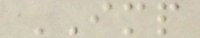IMP
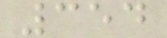354
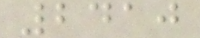2410
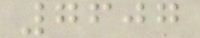7607
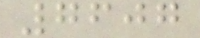7607
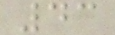43
